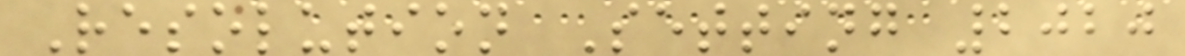Resolution Setting 2020
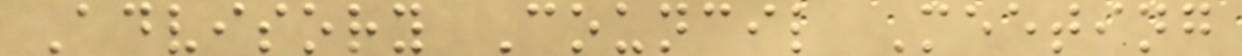Advisory Council Meeting
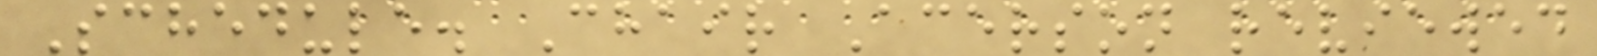Schedule. Chair Acerson reviewed
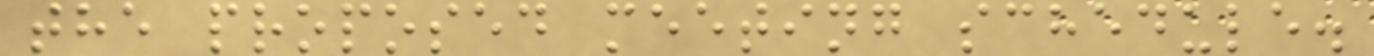the proposed meeting schedule.
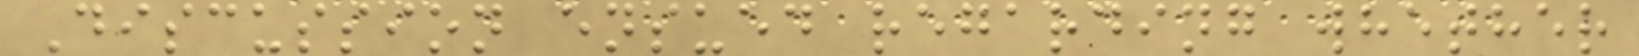Discussion ensued regarding whether
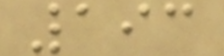193
